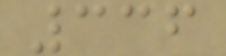336
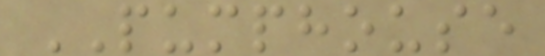PUMPHOUSE
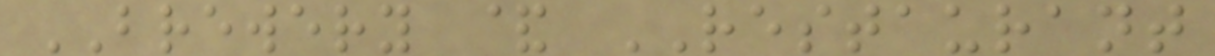BREWERY & RESTAURANT
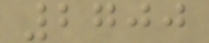2700
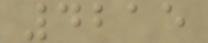4215
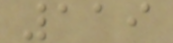119
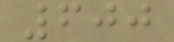600
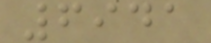6941
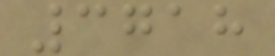3718
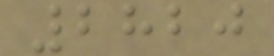2820
